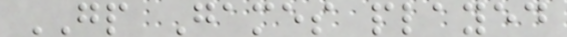GP Games played
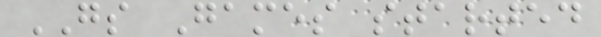GS Games started
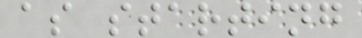as starting
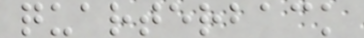quarterback
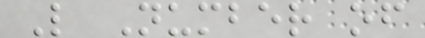L Number of
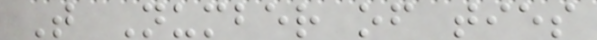T Number of ties
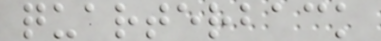quarterback
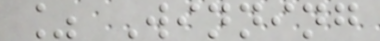% Winning
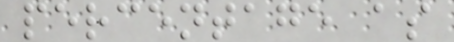percentage as
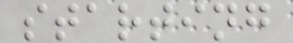starting
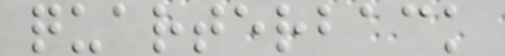quarterback
